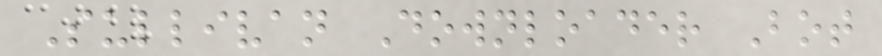Sullivan Downloader Bot
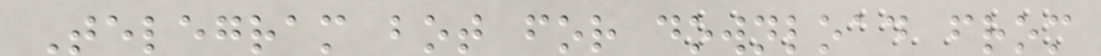Telegram bot for download from
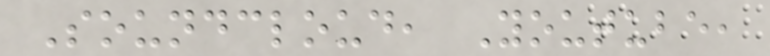Soundcloud, Youtube,
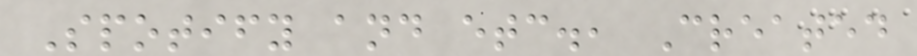Spotify and etc., Created
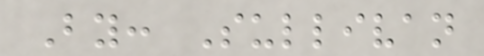By: Sullivan
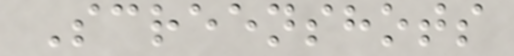Screenshots
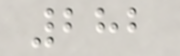282
